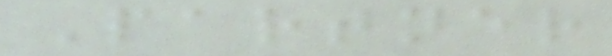Partner
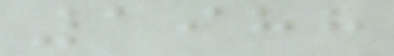1988
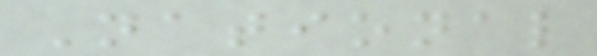National
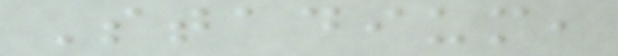Stadium,
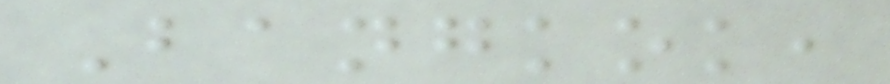Bangkok,
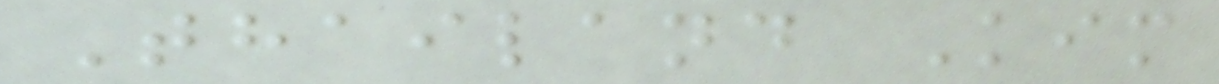Thailand Kim
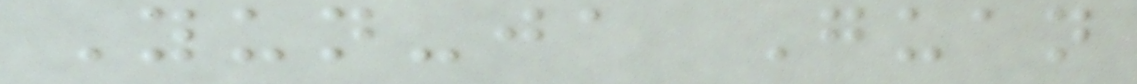Yun-ja Guan
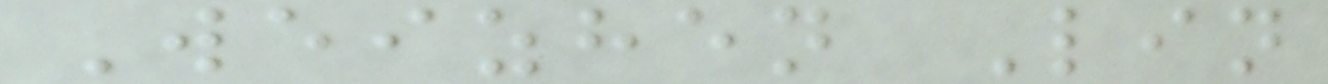Weizhen Lin
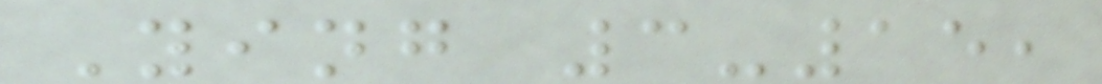Ying 3-15,
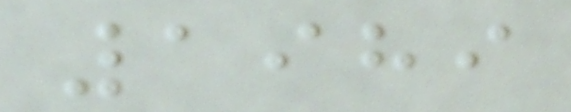1989
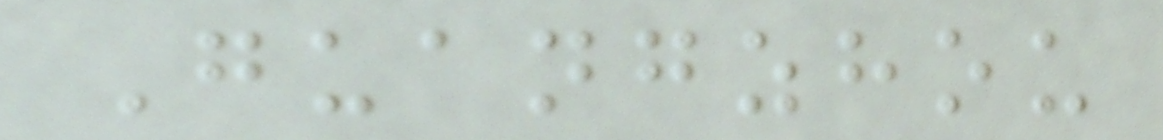Guangzhou
